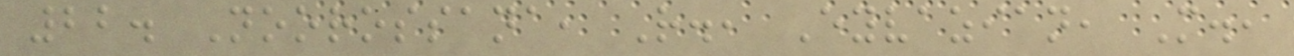22. Noorossana, R., Eyvazian, M.,
